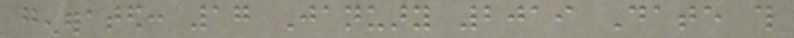generated: 17 January 2019 Date this
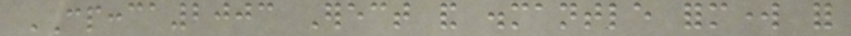CPCCCA2003 Erect and dismantle formwork for
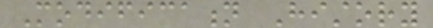Modification History
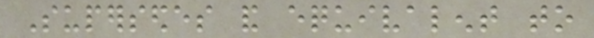Supersedes and equivalent to
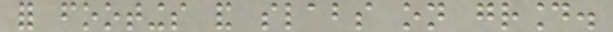for footings and slabs on ground.
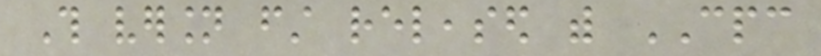This version first released with CPC
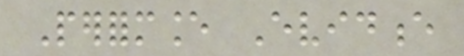Performance Evidence
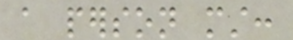a person must:
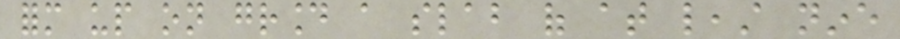form up on ground a slab of at least nine
